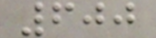600
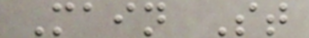Main St
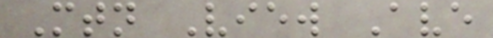Mtn View Ave
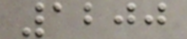1200
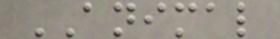ANIMAL
